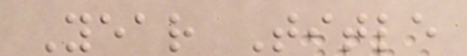Year Title
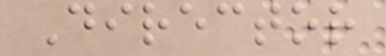Director
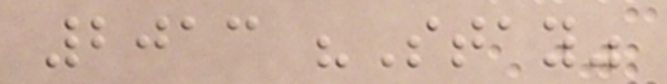2013 "Stay"
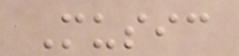Music
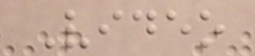Video
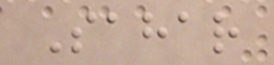Sahar
